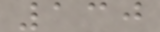130
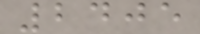2405
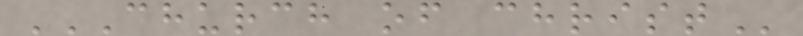CHURCH OF CHRIST
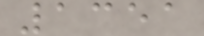1351
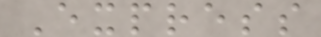Express
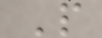P
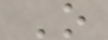O
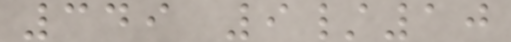349 9/10
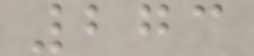273
